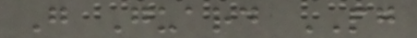G Guard PG
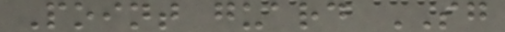Point guard SG
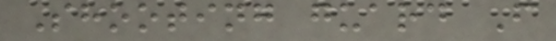Shooting guard F
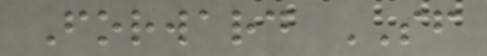Forward SF
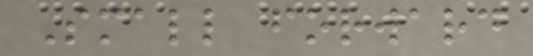Small forward
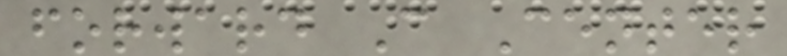forward C Center
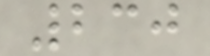230
